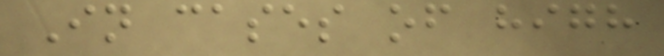In cases of high
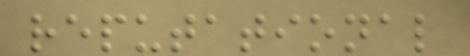reputational
